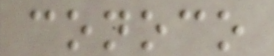conoco
